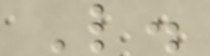L.
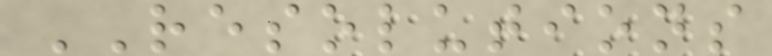RESOLUTIONS
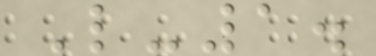L-1.
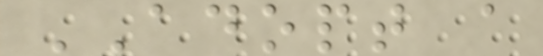ADOPT a
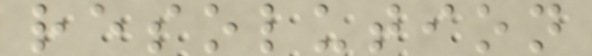resolution
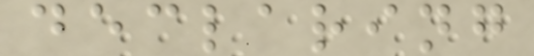declaring
